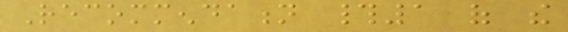Recommendation #1 of the
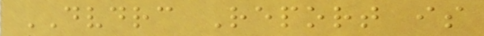DVDRC Report is
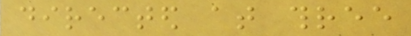directed at three
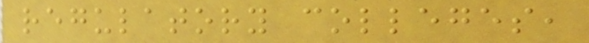regulatory colleges,
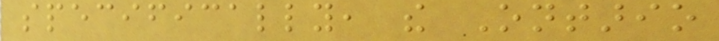specifically, the Ontario
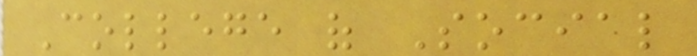College of Social
